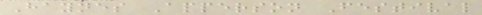Haynes Apperson Festival
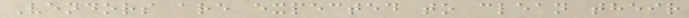Vendors are expected to clean their
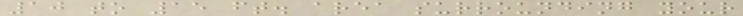10 to 15 ft. area surrounding your
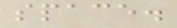space.
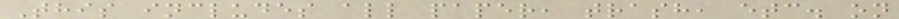This includes all paper, trash, etc. on
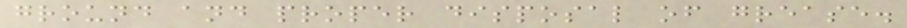ground and proper disposal of grease.
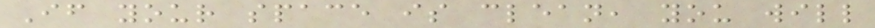If your space is clean, you will
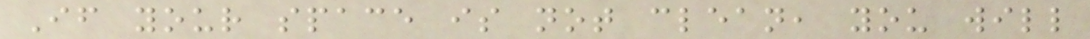If your space is not clean, you will
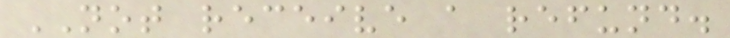NOT receive a refund.
